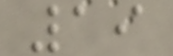19
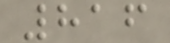816
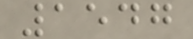1547
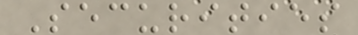Securities
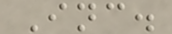Inc.
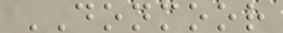DONMOOR
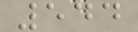544
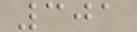301
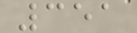351
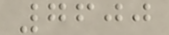7600
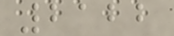2122
